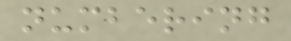numbering
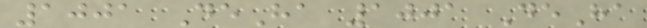1001 DeHa 1001 DeHa
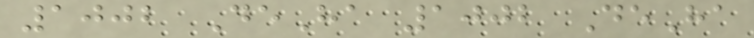1002 DeHa 1002 DeHa
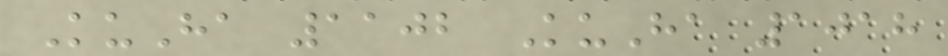KuHa 1102 KuHa 1018
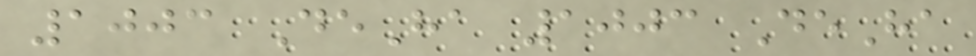1003 DeHa 1003 DeHa
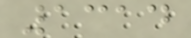1314
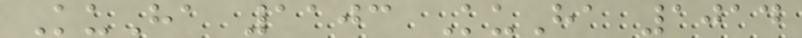KuHa 1103 KuHa 1014
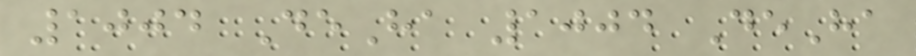1004 DeHa 1004 DeHa
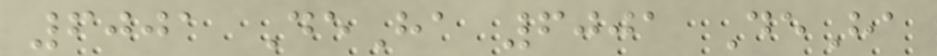6001 DeHa 6001 DeHa
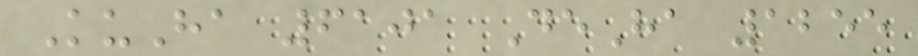KuHa 6101 DeHa 1255
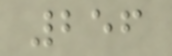256
